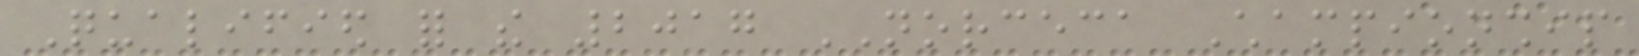Qualified for the 2017 NORCECA Championship
